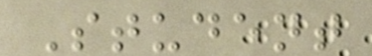Student
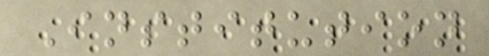Institution
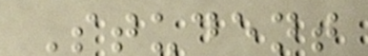Student
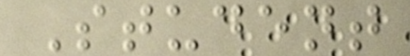Student
